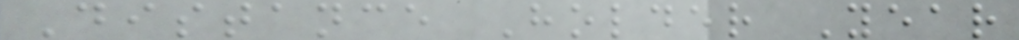Distance Holder Year
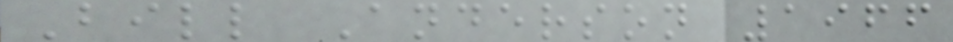Bill Anderson 1966
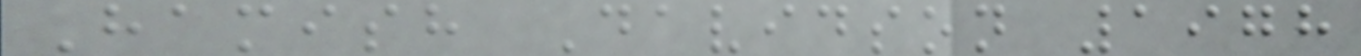Hamish Davidson 1978
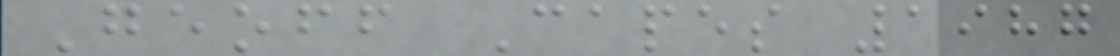Geoff Capes 1987
